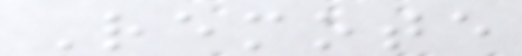Remote
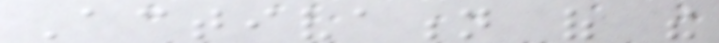Activation of the
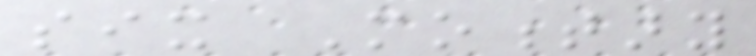six Momentary
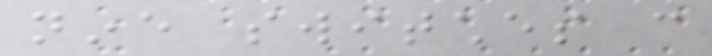nine switches can
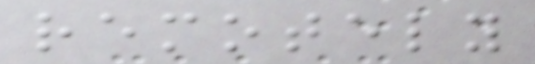remotely
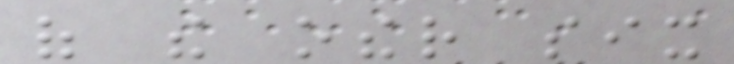of the other six
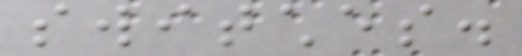switches.
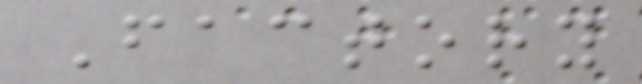Factory
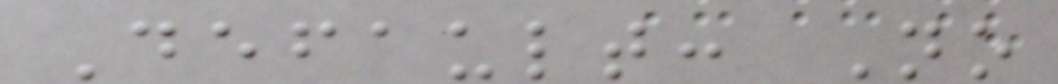Default: No
